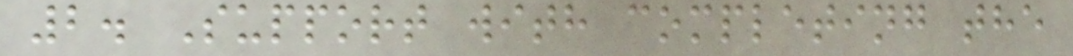2. Support with completing the
